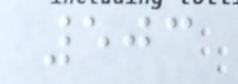503
